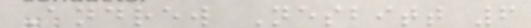Andrew Nesbitt 6
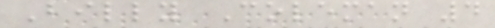Billy Coleman 4
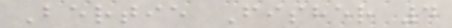Bertie Fisher 4
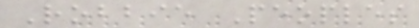Robbie Peoples
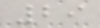29
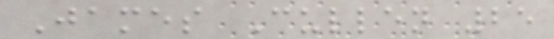James Cullen 25
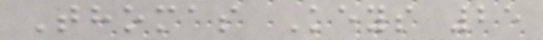Thomas Keys 25
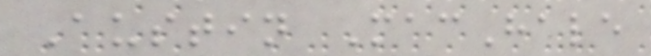Austin MacHale
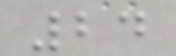24
